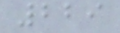229
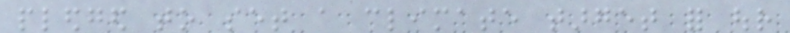pledged to set a climate target for our
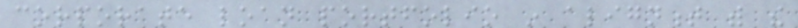corporate loan portfolio in alignment with the
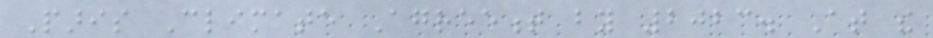Paris Climate Agreement by 2023. At the
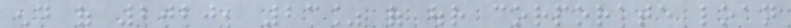end of 2020, 23% of our corporate loan
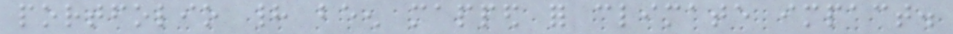portfolio had been mapped for climate impact.
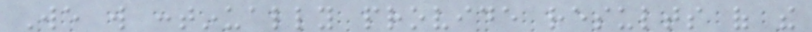We will continually provide results of the
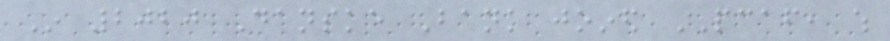In 2020 Danske Bank joined PCAF, which
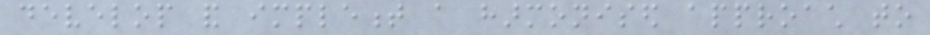develop and implement a harmonised approach to
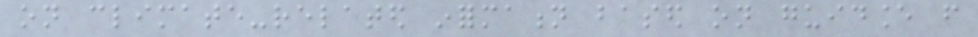on climate-related information based on guidance from
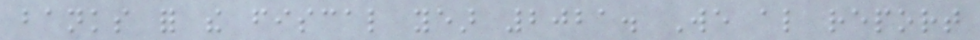banks for the fiscal year 2021. We also report
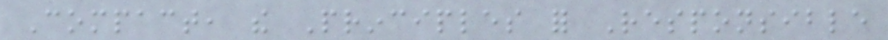Compact, the Principles for Responsible
